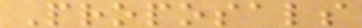Proposals
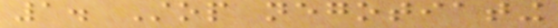1. Stop negotiating
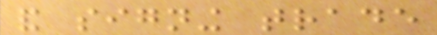and signing trade
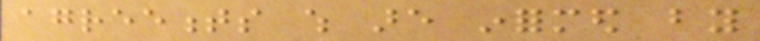agreements which are informed by
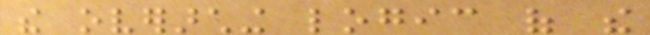the overarching logic of the
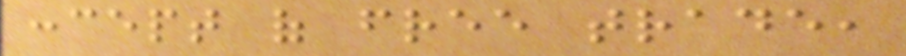concept of free trade,
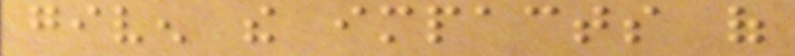given the impacts of
